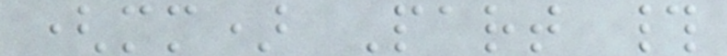(mm) Part #
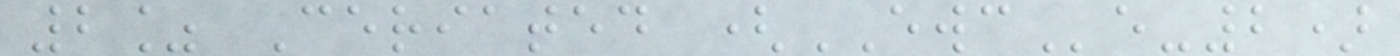2% Ceriated (EWCe-2)
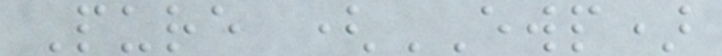Pure (EWP)
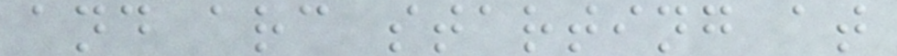and arc starting at
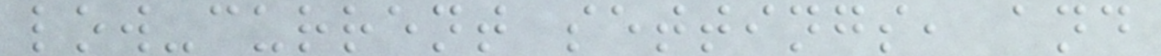low-current settings, and
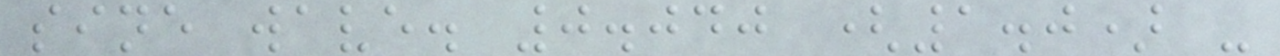sine wave. 0.040 (1.0) -
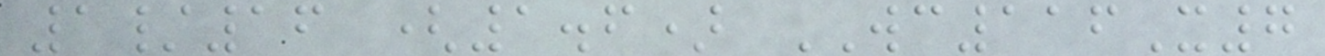1/16 (1.6) WC116X7
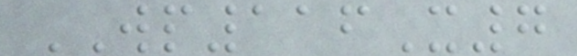WP116X7
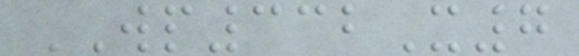WP332X7
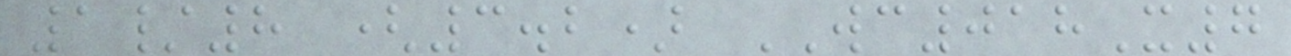1/8 (3.2) WC018X7
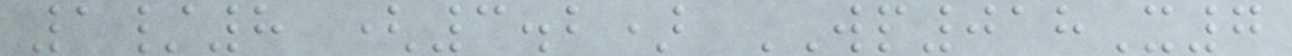1/8 (3.2) WP018X7
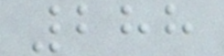288
